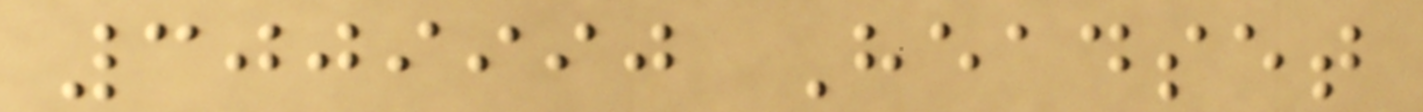3009990 Headset
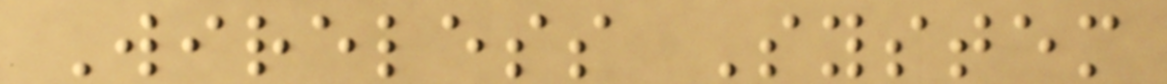Wireless System
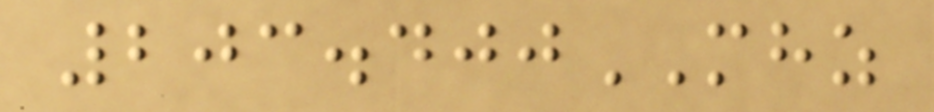203.400MHZ
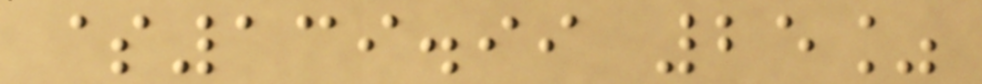$139.99 25%
